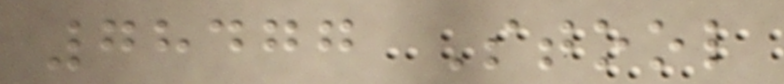78477 Stool
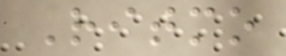Ritmo
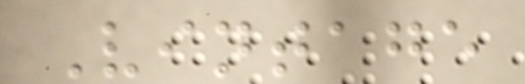Vintage
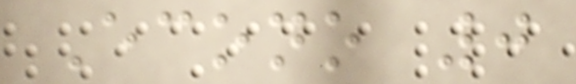Econo 0
